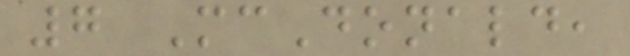7 McDonald,
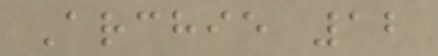Archie 12
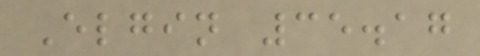Elgin 35.17
